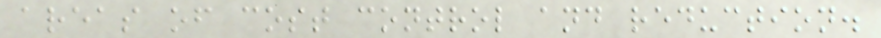areas of cost control and reduction.
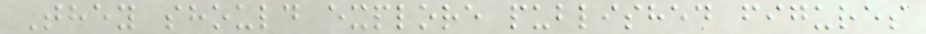They should explore published figures
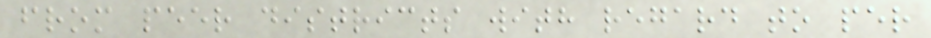from peer districts with regard to per
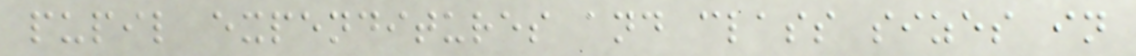pupil expenditures and class sizes in
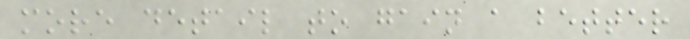more detail to gain a better
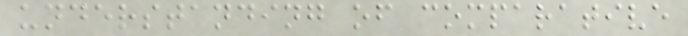understanding of comparative
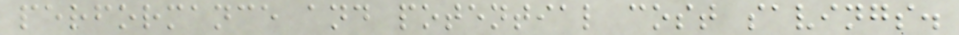performance and potential cost savings.
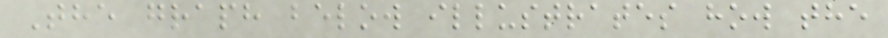The graph below illustrates how the
